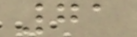71
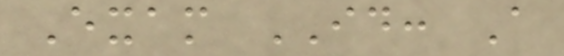Exam ID: A
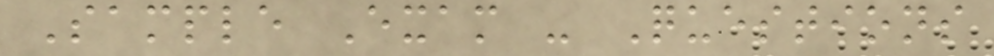Sample Exam - Questions
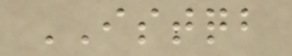ISTQB
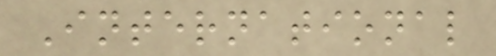International
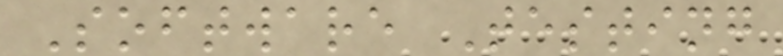Software Testing
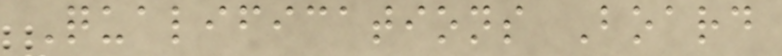Qualifications Board
